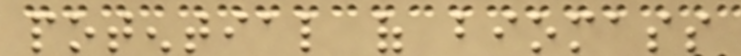potential of biomass
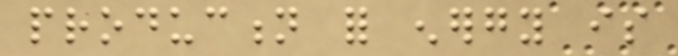production for energy is
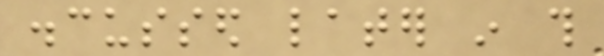discussed later in this
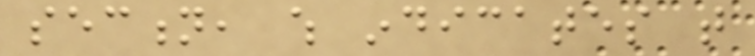section, which indicates that
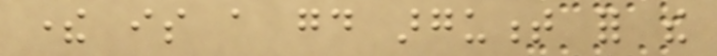there is a good argument for the
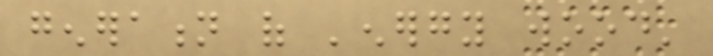generation of 'energy wood'
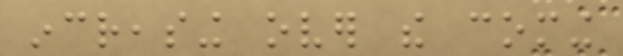increasing over the coming
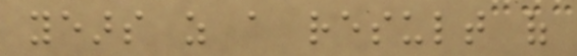years as a result of
